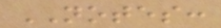NOTES:
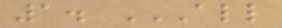1. ALL
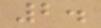2.
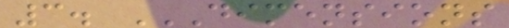3. DIMENSIONS
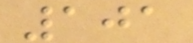101
